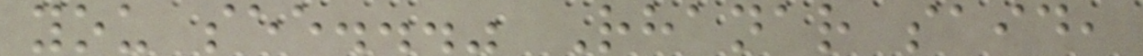you see..." Rhanar said,
